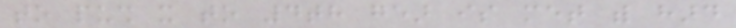to push it to 4th gear is met with hard
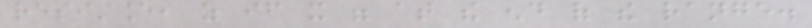resistance, as if it were at the end of the range.
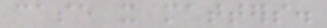case it matters.
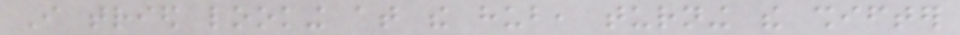I tried looking at the hub, turning the shifter
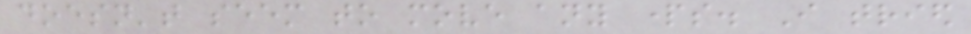doesn't seem to move any parts. I tried
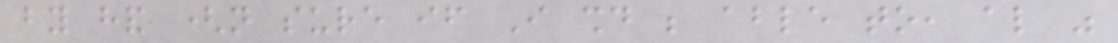by hand (not sure if I should be able to, also was
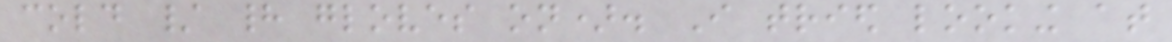cold / had gloves on). I tried looking at
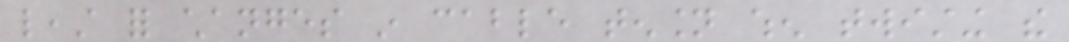least for changes in cable tension when twisting the
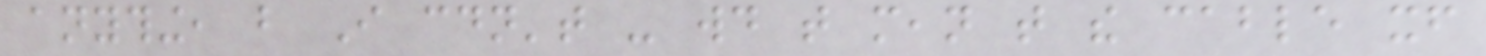anything, but I couldn't - would that mean that the cable itself
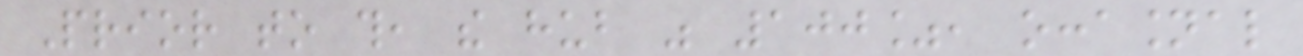Prior to this, the hub was 100%, occasional
